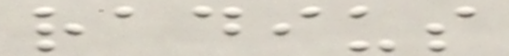radius
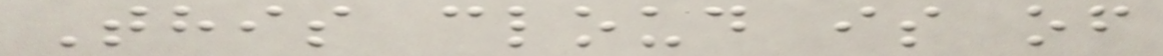This cloud is of
